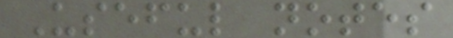Useful notes
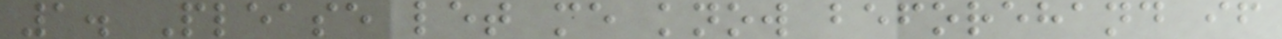1. Please let me know beforehand if
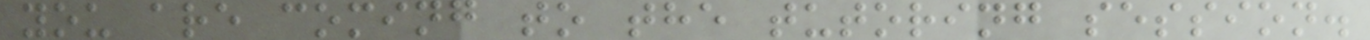you are coming to the tutoring session.
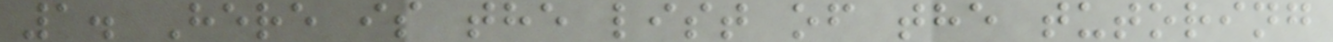1. Here is the list of the tutoring
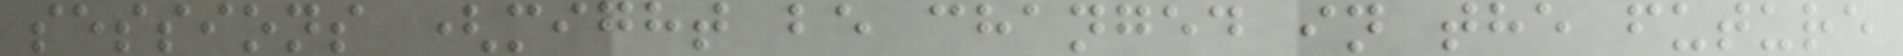sessions (might be changed in the future
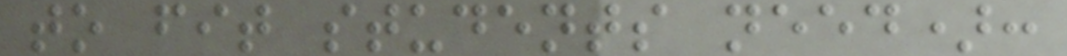to fit students need):
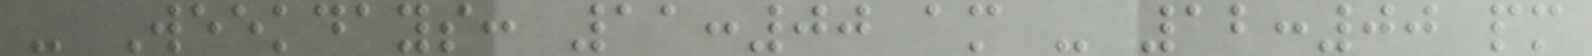- Weekdays: 11:00 am - 12:00 pm
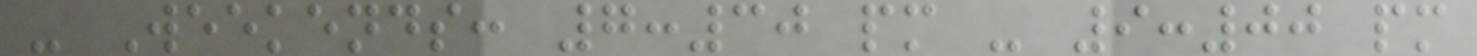- Weekends: 7:30 pm - 9:00 pm
